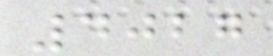4027
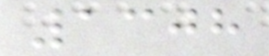1308
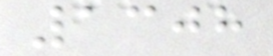1308
